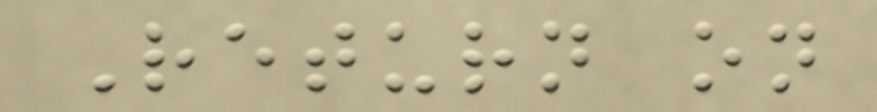Return on
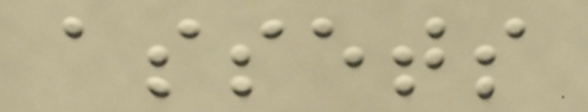assets
